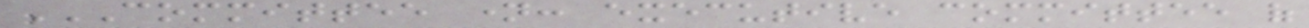COMMITTEE NAME: EXECUTIVE COMMITTEE OF
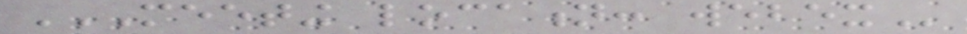MEETING LOCATION: WEBEX
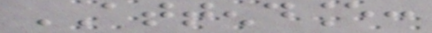ATTENDANCE:
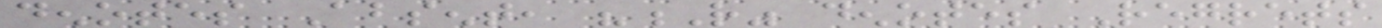denotes Absent, "R" denotes Regrets
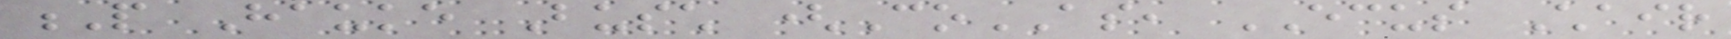P Hauke Busch (CoAS, ECUS Chair
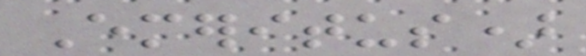Emeritus)
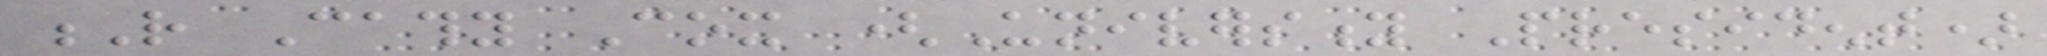R Cathy Cox (University President)
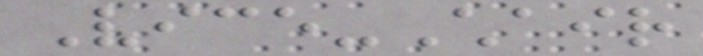Vice-Chair
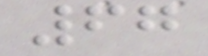67
